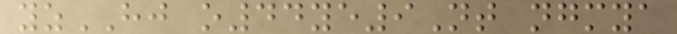yzHJ o44ye9Nt ngmya
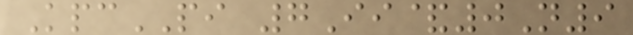KpcPI 7Ii&0N9
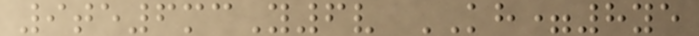9te6mcY6v KH=8ye
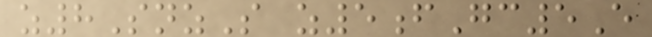z8SnzS z5fGc5E
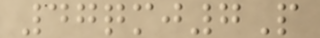47qmj7P
